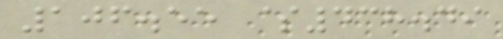106.55 $438.49
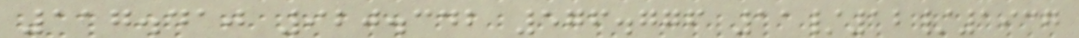117.410 920.342 576.776 11/12/1937
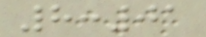8:01
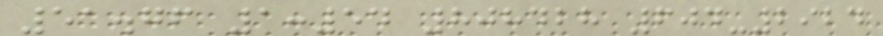51.76 1:54 808428 604-2924
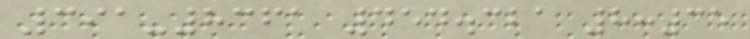391-8361 454.321 8:35
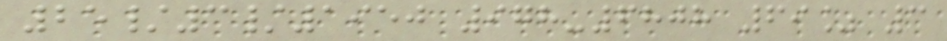25/3/1950 978-6808 69% 3
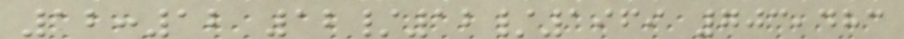12:12 12/12/1969 703,483
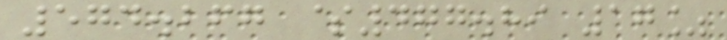574.267 $477.89 17%
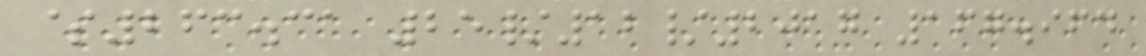$263.31 25/12/2017 167.964
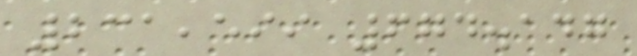231,599 674.147
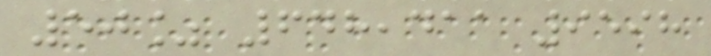50% 648,411 9598
